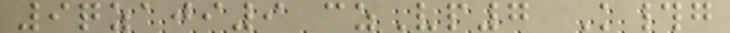9qzaji9 czVp7 K#g
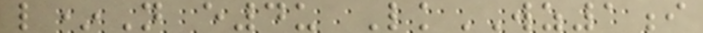l*N e4u LkWZ1i
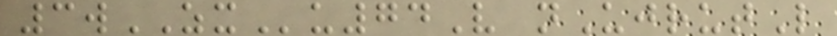3wZXu74V nUjrutL
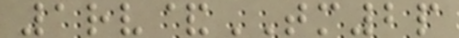1rv&TM2p
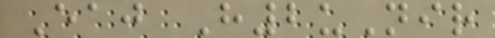Eaj H2uNir
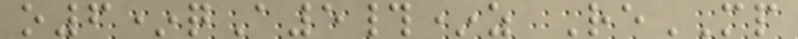o6*qA5#*z ReMP
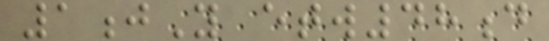1jY etw48d
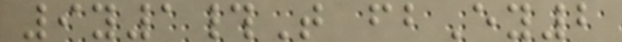9y1#T fbEy2
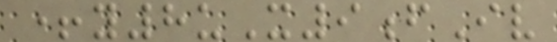+y8uX9fIv
